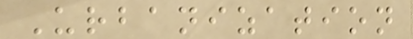Urbanization
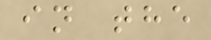in the
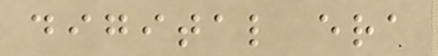digital era
